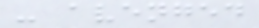- avenged
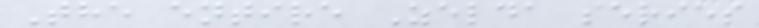The entire Zelda series
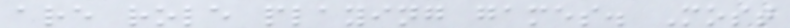are role playing games. Most
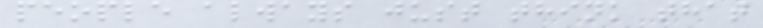people always just think that
